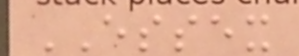ESSEX
